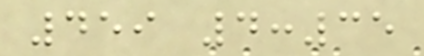459 4:35
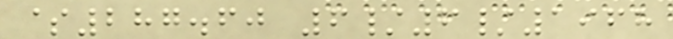$287.60 6/6/1968
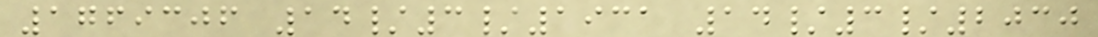1769306 14/3/1931 14/3/2030
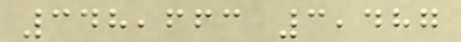348,663 3,487
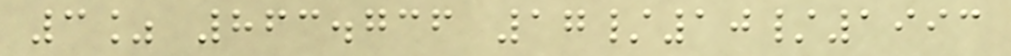3% 863.736 17/10/1993
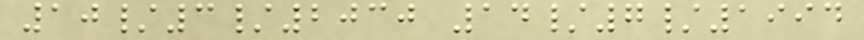10/3/2030 14/7/1994
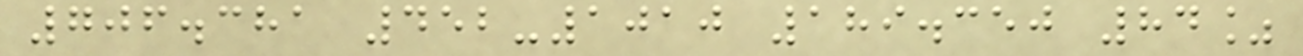706.381 452-1010 189.350 84%
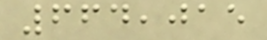664,015
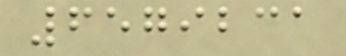6579231
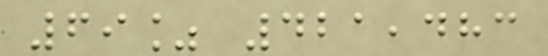69% 421,483
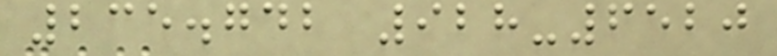235.742 928-6520
